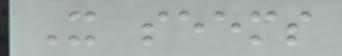It seems
